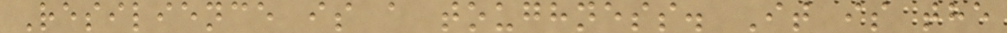Resilience is a toughness. It is the
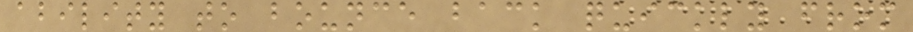ability to bounce back quickly from
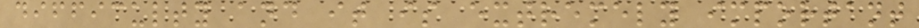difficulty and it is extremely important
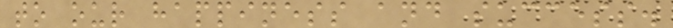to our happiness and success.
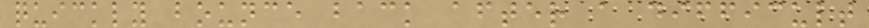quickly bounce back after a difficult
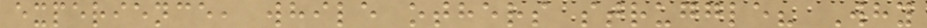experience, while others struggle? Why
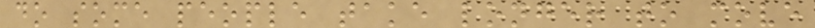do some people take longer to move
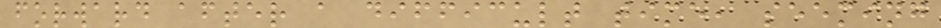forward after a difficult time, seeming
